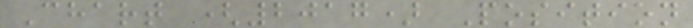Chart (2017) Position
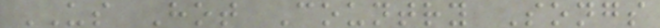US Hot Country Songs
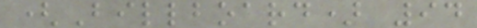(Billboard) 94
